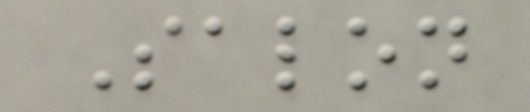Salon
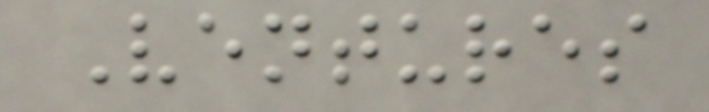Ventures
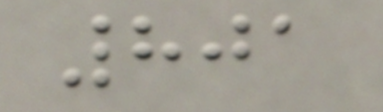801
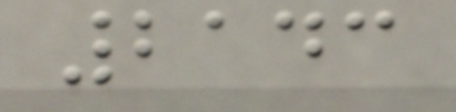2143
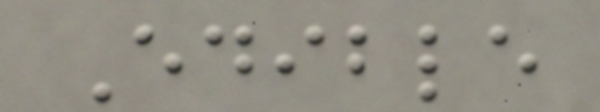Edible
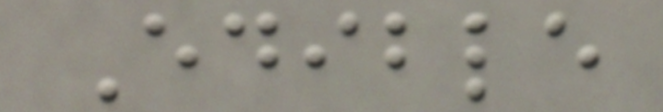Edible
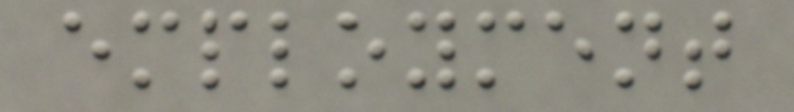employment
